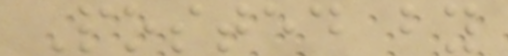Posted by
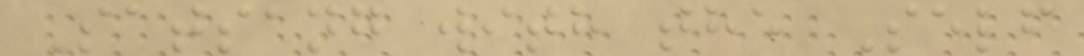Satsang with the Self
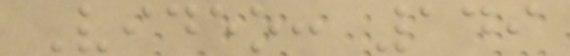Video: 149
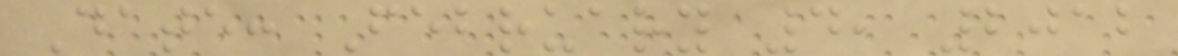Date: February 4, 2012
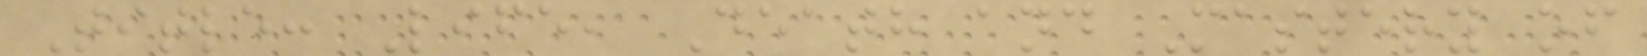Title: Life, Death and Mastery of
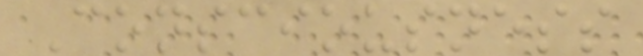Consciousness
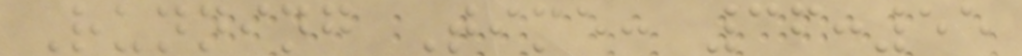Running Time: 36:55
